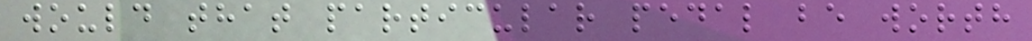would that particular pedal be worth
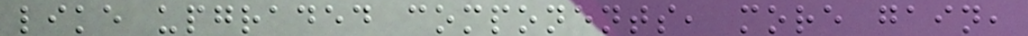like upgraded components, more gain,
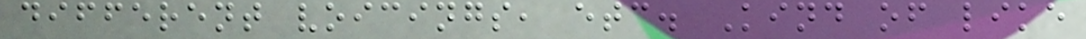different voicings, etc. Kind of like
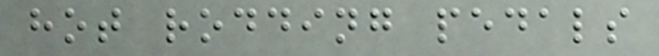hot rodding pedals
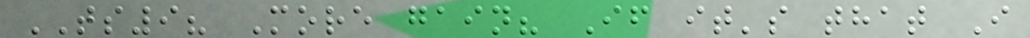TS9? More gain? If it's that I
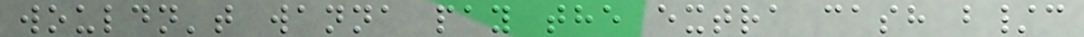wouldn't wanna pay the extra cash b/c
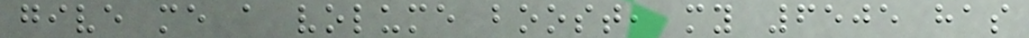give me a volume boost, my 6505 has
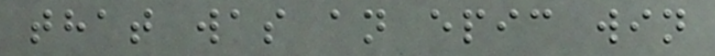that was an epic win
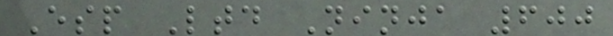Esp Ltd Ninja 600
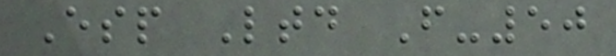Esp Ltd F-50
